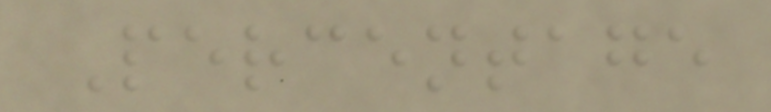Percentage
